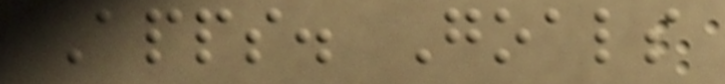Apps. Goals
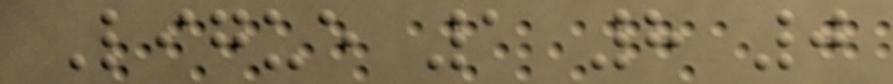Ligue 1 8 0
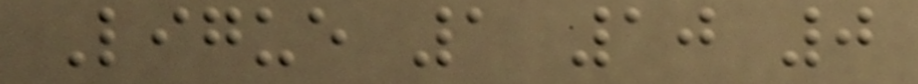Ligue 1 10 0
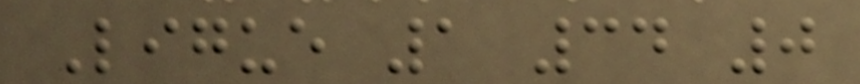Ligue 1 34 0
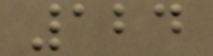124
